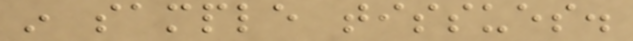in sample tissues.
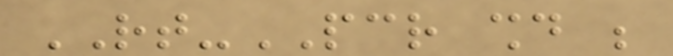RT-PCR should be
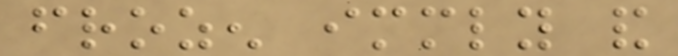frozen immediately and
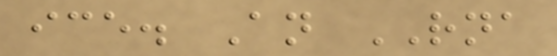ice. An RNA
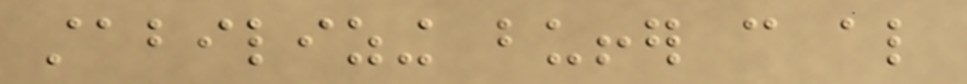stabilizing buffer can also
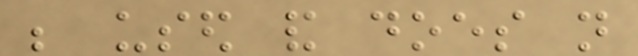be used and does not
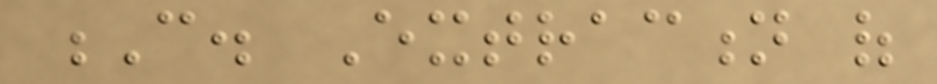C. Extraction of
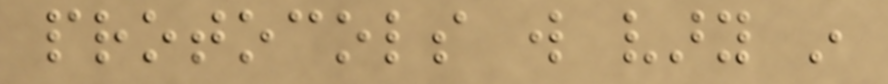protocols will vary in
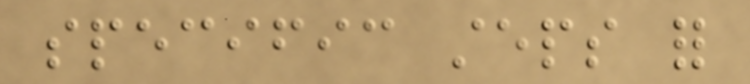specific steps for
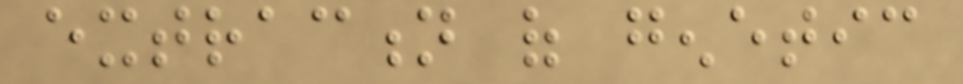extraction of genetic
